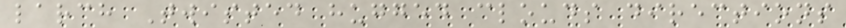larch Twisted hugged clouds directions
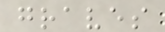graves
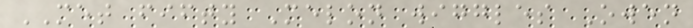MET fifty Melon wiggles Owen
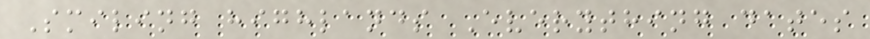Smiling highlands Everything dates
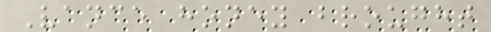Vance honey brought
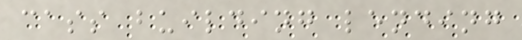cass building lending
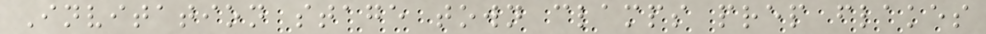Invitation stage town clamps prep flakes
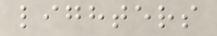lighters
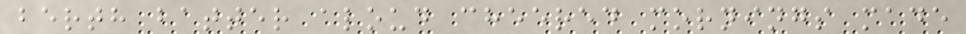berth batter aloud cheered mornings made
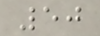50
